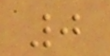0
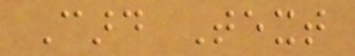Card Text
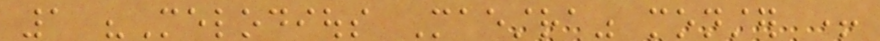1 "Melodious Maestra" monster +
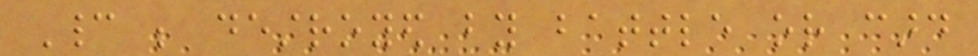Cannot be destroyed by battle or card
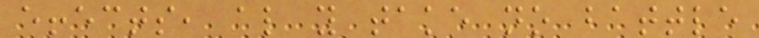effects, also you take no battle
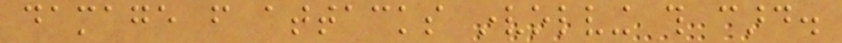damage from attacks involving this card.
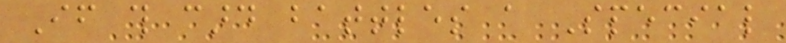If this card battles a Special
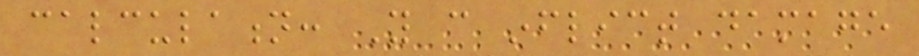calculation: You can inflict damage
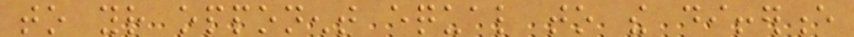to your opponent equal to the difference
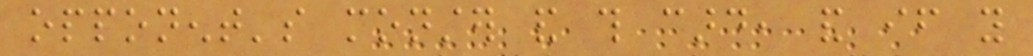opponent's monster and this card, and if you
